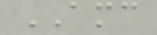AMC
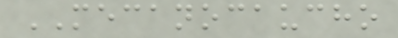MECANOCAUCHO
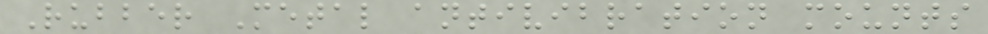Rubber Metal antivibration mounts
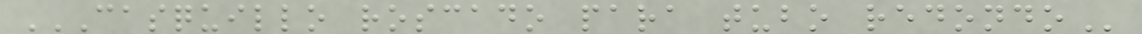CASQUILLO ROSCADO PARA TUBO REDONDO
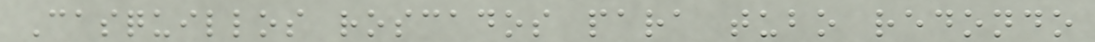Casquillos roscados para tubo redondo
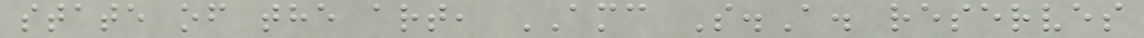state of the art, AMC S.A. reserves
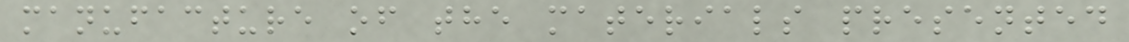manufacture of the materials presented
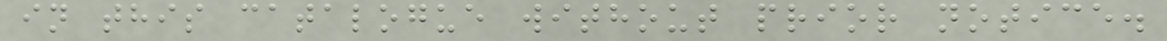in this catalogue without prior notice.
